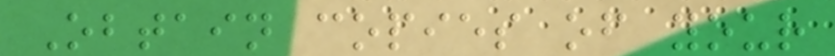Obtain copies of your
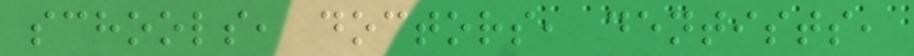schools, doctors, dentists,
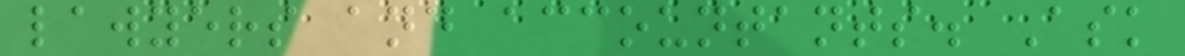lawyers and accountants. Ask
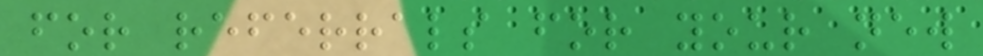for referrals for your new
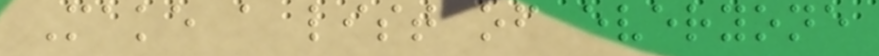Make a list of everyone
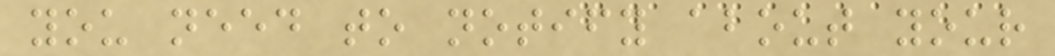you need to notify about your
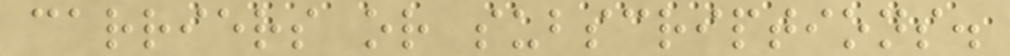carriers or subscriptions.
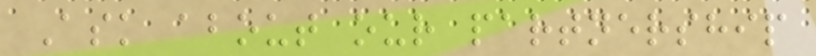Ask about our partnership
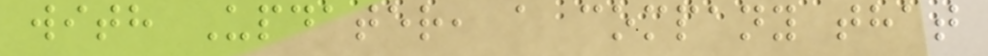with Updater, a company that
